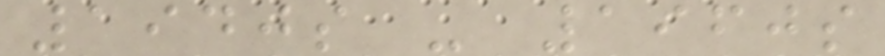1940s - 1960s
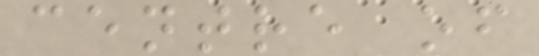centre of
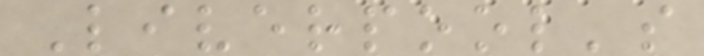Liverpool's
